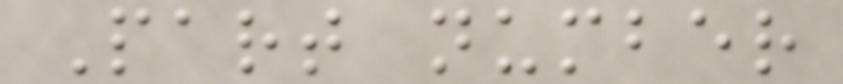Part number
